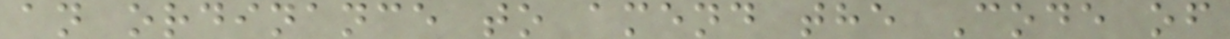an ordinance to amend the Code of
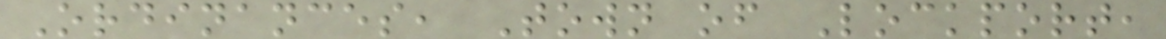Ordinances, Town of Lockport,
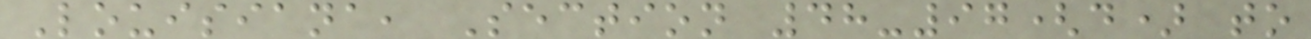Louisiana, Section 48-97(d) to
